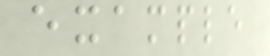example
